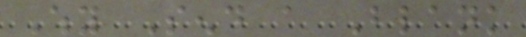Why Send a Blank
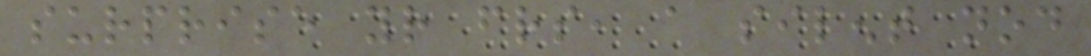surprise your friends, a silent nod
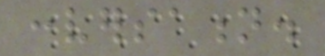conversation.
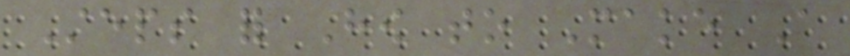Steps for How to Make A
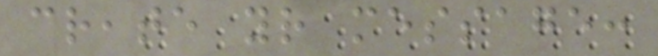create your message:
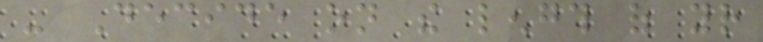- Decide on the length of your
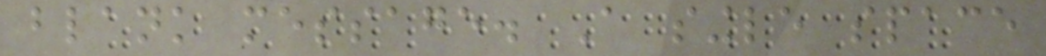blank message. A single space
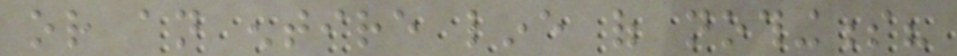or an entire line of nothingness?
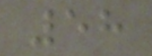58
